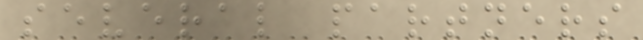several partners
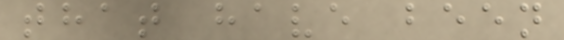that have been
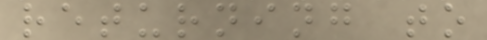returning to
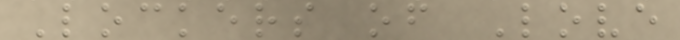Lockers of Love
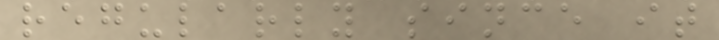regularly since it
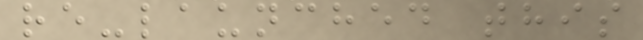re-launched this
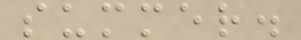summer.
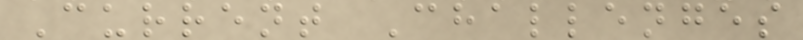Current Challenges
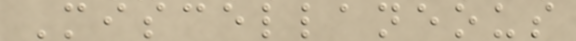Miscellaneous
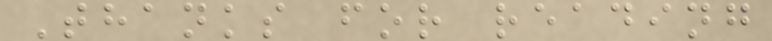Thanks for reading
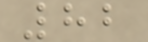82
